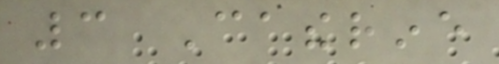3 Catherine
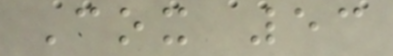Cox 53
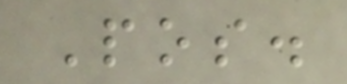Pos.
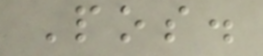Pos.
